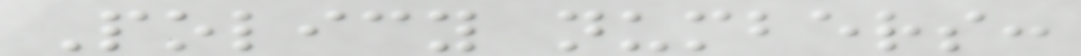Policy numbers:
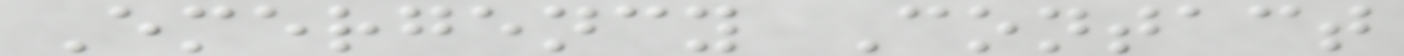Emergency Contact
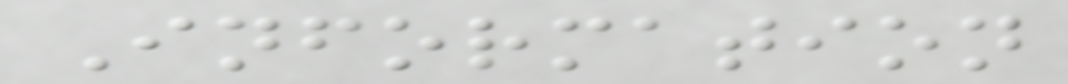Information
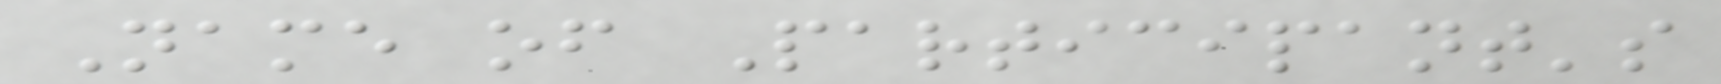Name of Participant's
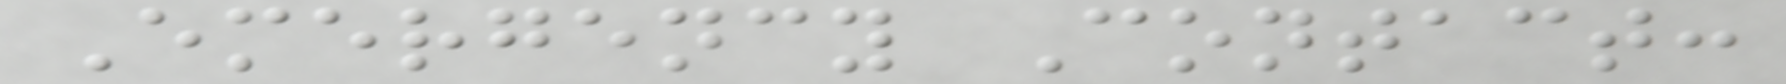Emergency Contact:
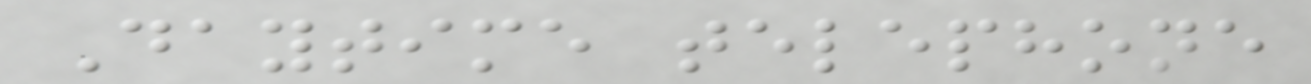Daytime telephone
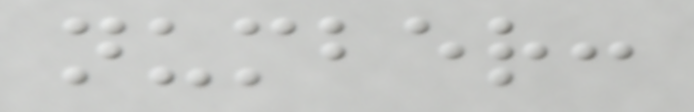number:
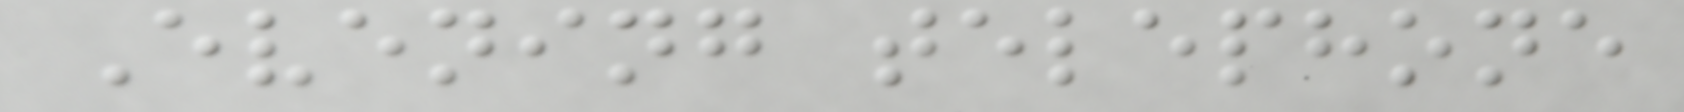Evening telephone
